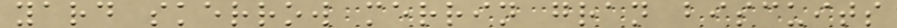yard skerrow merrin gran biscuits
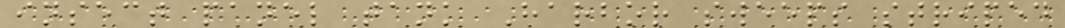insect panel tank Harbor sweeps striped
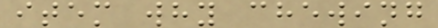item why chewing
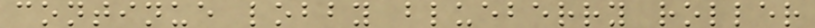continue lobby blueberry roller
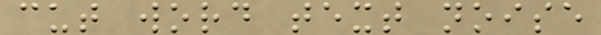cut word text noise
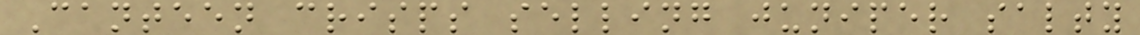Canteen crisps selling juniper salty
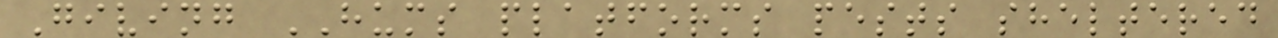Giving HUMS platforms pests sheltered
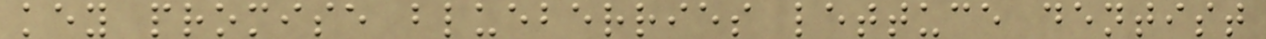key promise blueberries lettuce dentist
